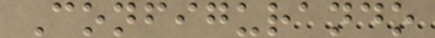Configurando
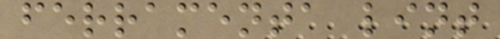ferramenta lint
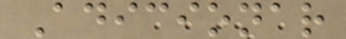Adicionar
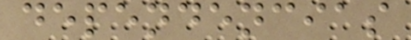dependencias
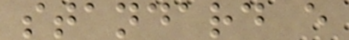standard e
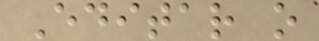Editar o
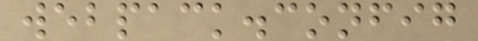webpack.config
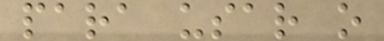para usar o
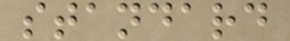standard
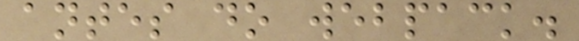antes do webpack.
